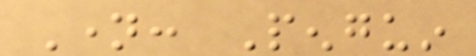Name: Penguin
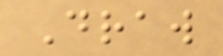Draw
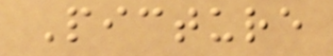Picture
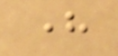here
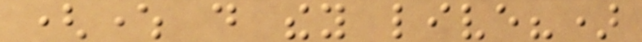(where do they live?)
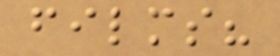films?
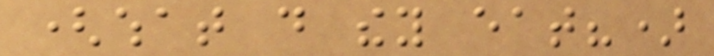(what do they eat?)
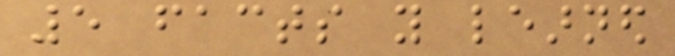5 facts you learned
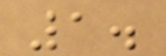1.
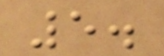5.
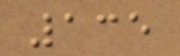135
